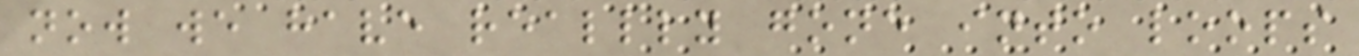now we have reallly gone into loops
